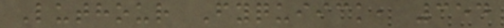Luthour Fyquiick, 354
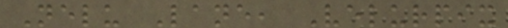Nelu Lane, Velurpix
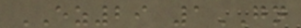EZ29 1GN
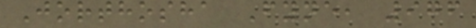Jorthosha Fyne, 976
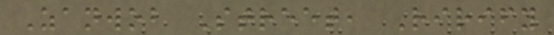Zanwob Street, Rirify
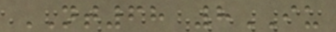NT68 8IU
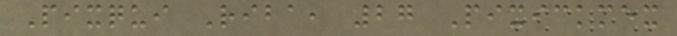Pixqui Riba, 27 Pixickmex
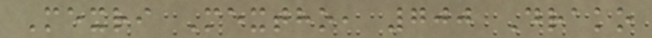Mexri Mextho, 700 Drako
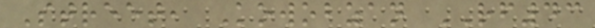Street, Kowobzan RF43
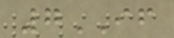7IF
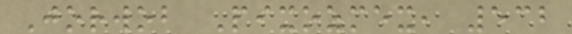Jorwob Pixozmex, 532
